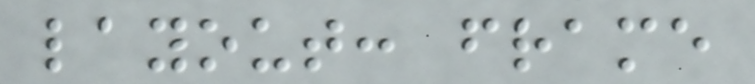layout: frame
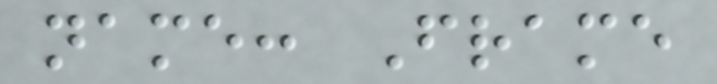name: Frame
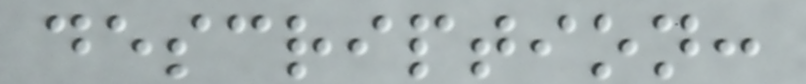description:
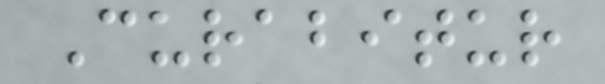Curabitur
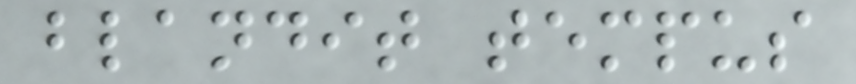blandit tempus
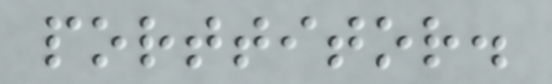porttitor.
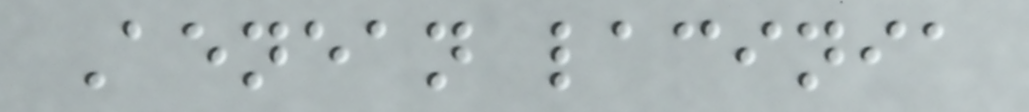Aenean lacinia
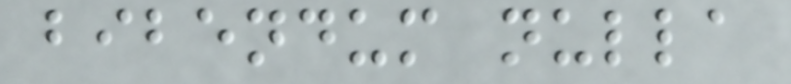bibendum nulla
